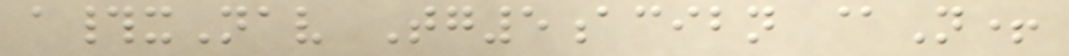a#xNav Tg5acibn @N+
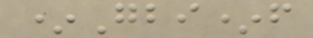*Gbi*f
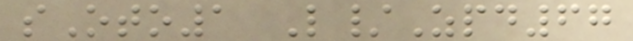sOto1 L/Zpd67
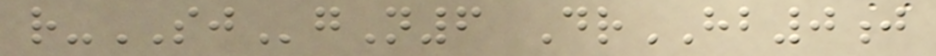r-SJgN6 DrHB0j
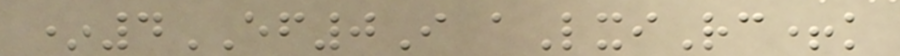*4EF0I aLxiRc+k
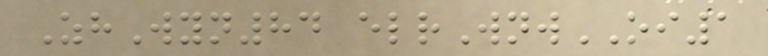ZhWyn84 elrWnwOI1
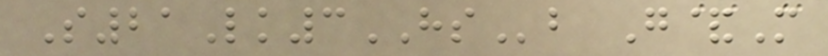S21Lk3HSb G&M
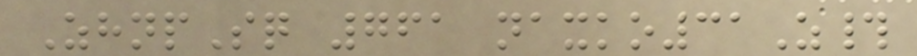ZhnpSq 761 naxko31Z#
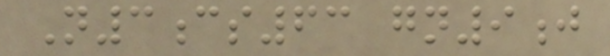N3cs63 gn9j
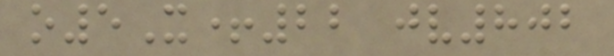o5X+22 jv802
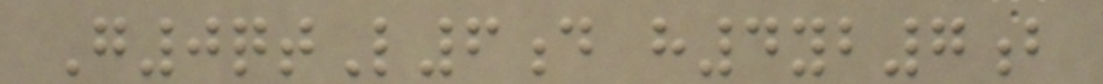G0qtL6d h4yb7b
